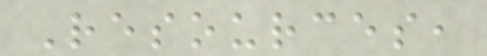Resources,
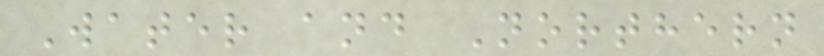Water and Northern
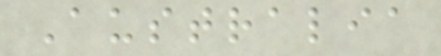Australia
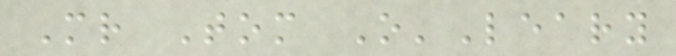Mr Tom O'Leary
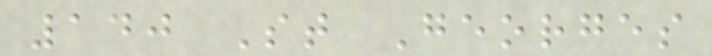140 St Georges
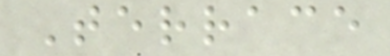Terrace
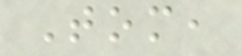Tom,
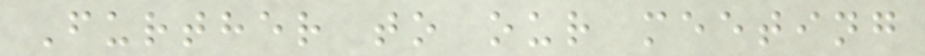Further to our meeting
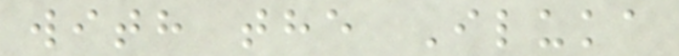with the Iluka
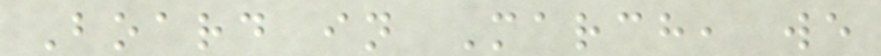Board in March, we
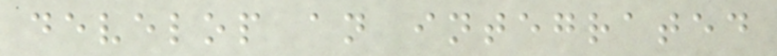develop an integrated
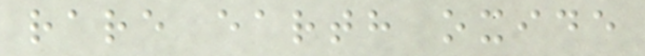rare earth oxide
